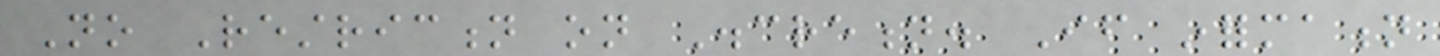No Restriction on Discretion. If information
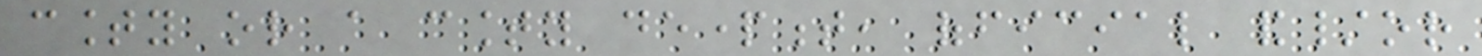county or a county department, official and/or
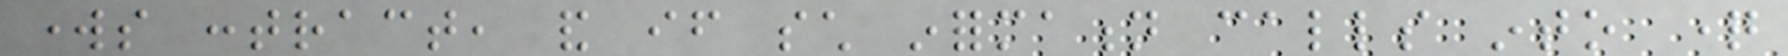works contract, and if such information calls into question
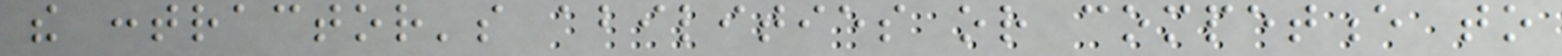the contractor's abilities or competence to
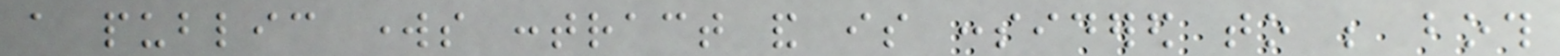a public works contract and is considered to be both
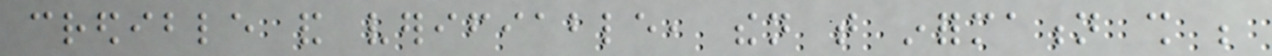credible and verifiable, then that information shall be
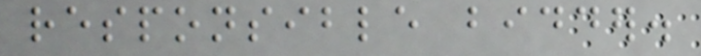responsible bidder.
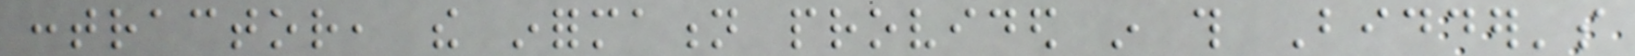contractor, the information provided in this Bidder's
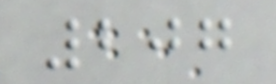207
